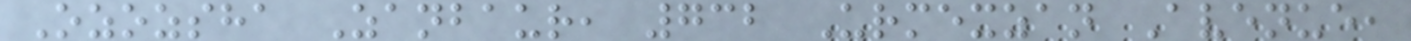Ozozsha Zanbaur, 732 Urmexzan Avenue,
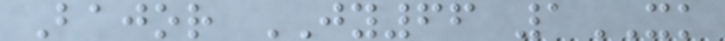Bajor JY66 1XK
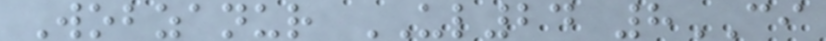Wobzanur UL24 8CI
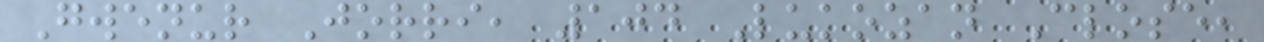Gwenur Jorri, 104 Lukozan Close,
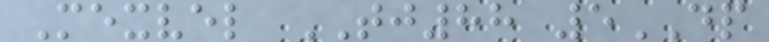Mexvel TJ88 5DP
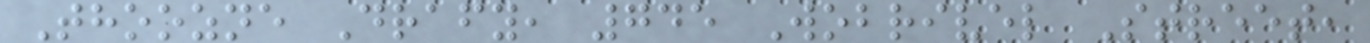Thoozne Drafy, 745 Wobrivel Street,
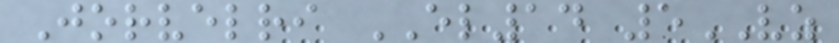Jorvelri EL14 5VZ
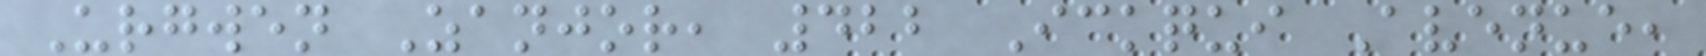Urgwen Zanjor, 422 Ickqui Avenue,
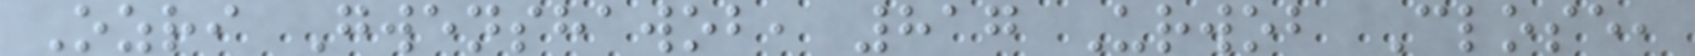Ozri Gwenshawob, 817 Urwob Close,
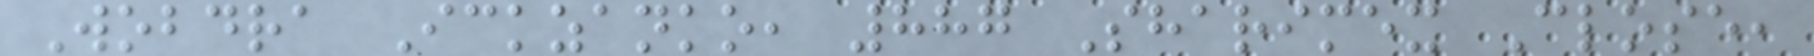Wobdra Ickzanko, 887 Sharimex Close,
